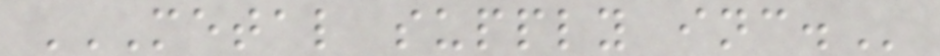METAL SUPPLY INC.
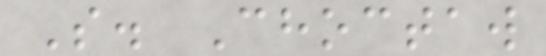S. Choctaw
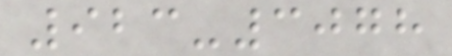923-3078
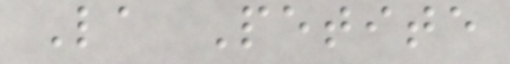La Petite
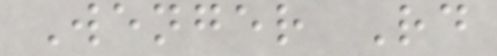Wenger Rd
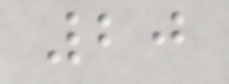20
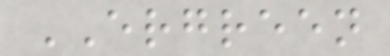ERGREEN
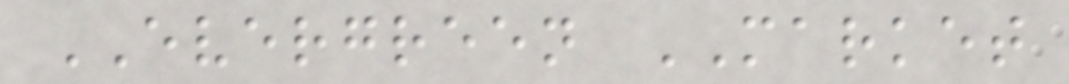EVERGREEN MARKET
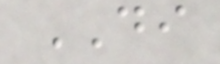DI
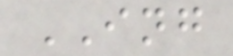ING
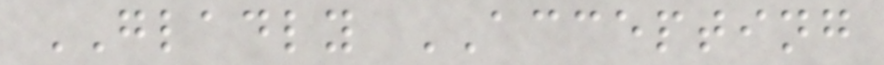GLADLY ACCEPTING
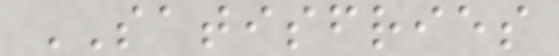SATISFRIES
